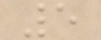5
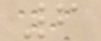6
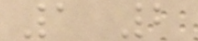1 2
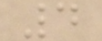4
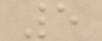5
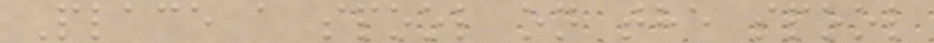Place a spool on the spool
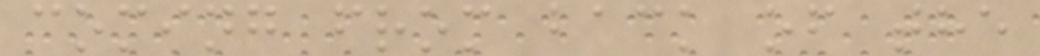coming from back of the
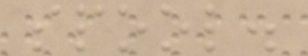spool.
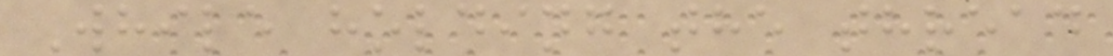While holding the thread
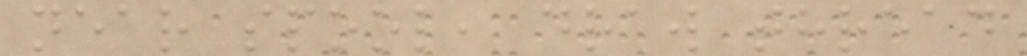near spool, draw thread
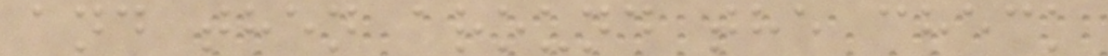and then around the check
